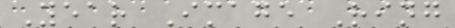Year Image Ring
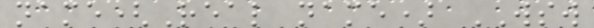name(Real name) WSW
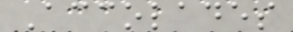Accolades
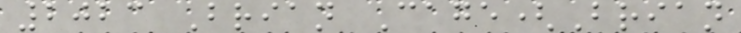2023 Brian Cage(Brian
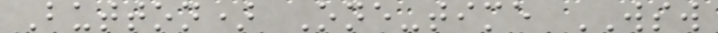Button) One-time WSW
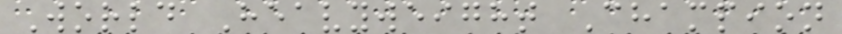World Heavyweight Champion
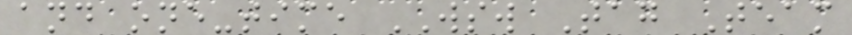and one-time WSW Tag Team
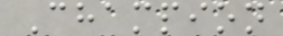Champion
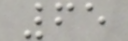65
